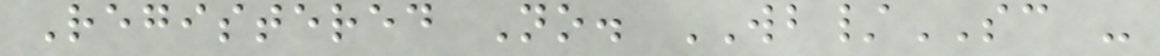Registered No. WB/SC -
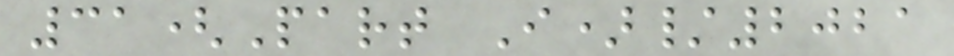31(Part I)/2021
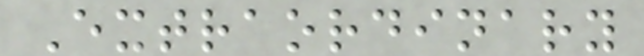Extraordinary
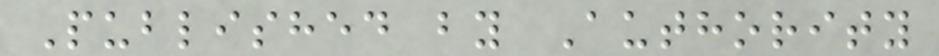Published by Authority
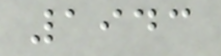1943
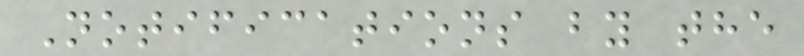Notifications by the
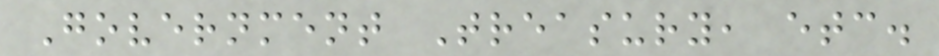Government Treasury, etc.
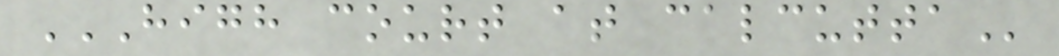HIGH COURT AT CALCUTTA
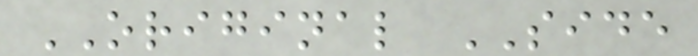ORIGINAL SIDE
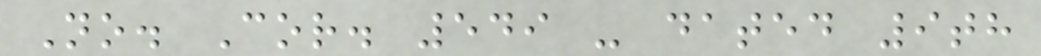No. Cor. 549 - dated 9th
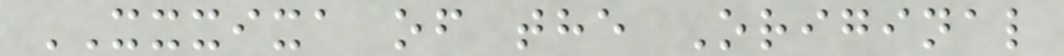XXXIXA of the Original
